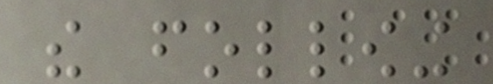the following
